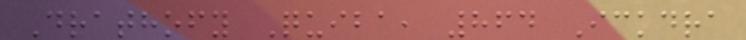Drathofy Quiba, 864 Ickdra
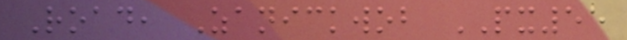Road, Zanickwob PX55
